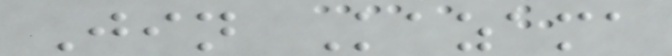Jin Kazama
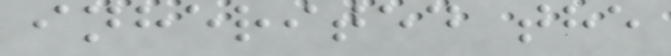inherited the
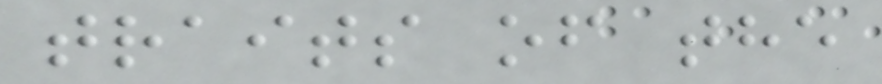traits of the
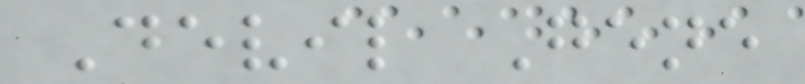Devil Gene
